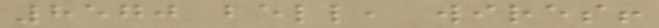8570 bell, wires!
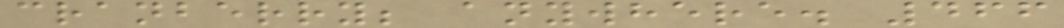cranberry; anywhere. 466
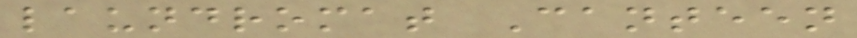laundromat Canteen
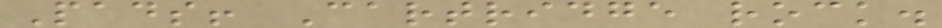Pads! Cartridge rock.
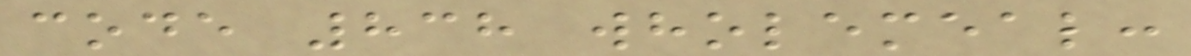code 838 wholemeal:
